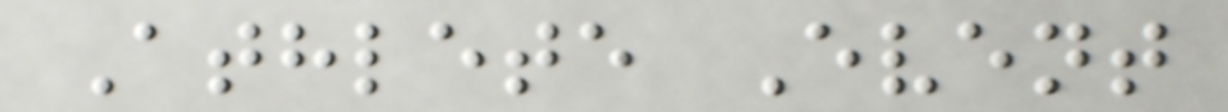Athlete Event
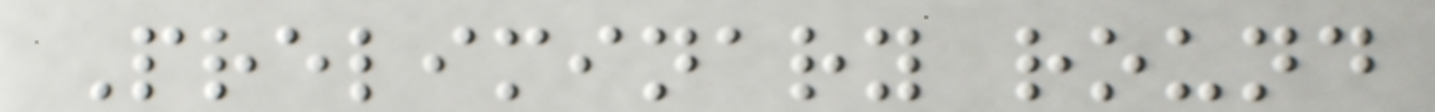Preliminary round
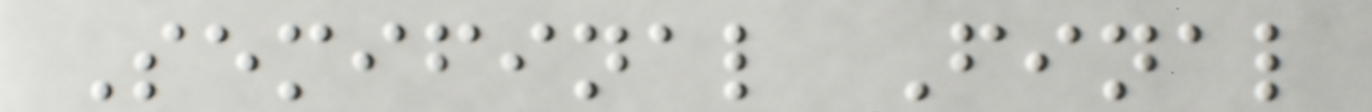Semifinal Final
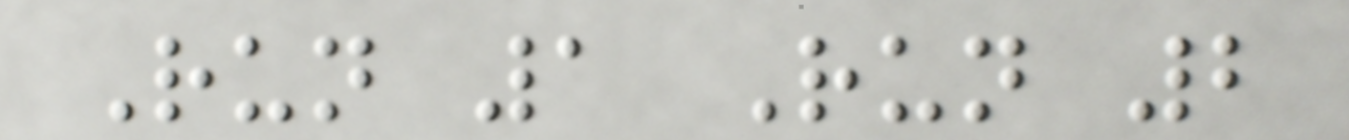Run 1 Run 2
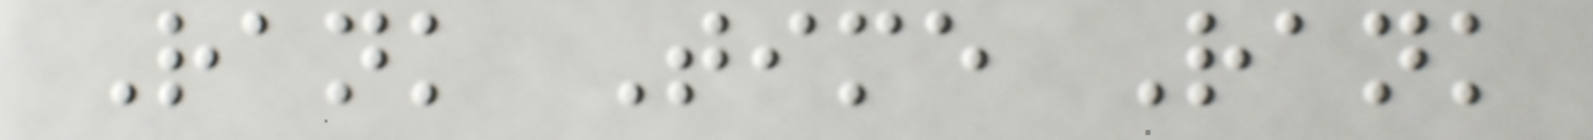Rank Time Rank
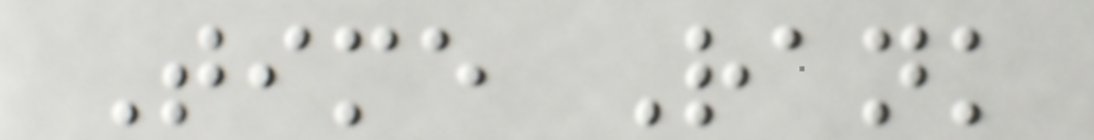Time Rank
